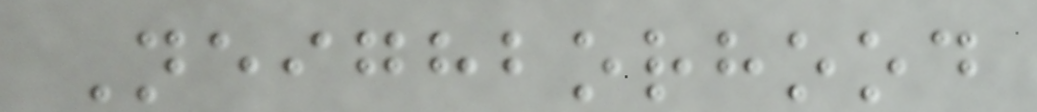Neighborhood
